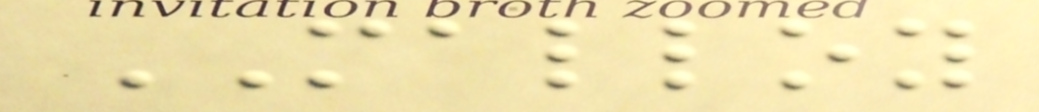MALLOY
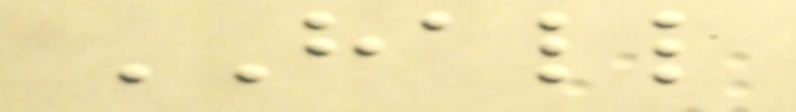HALL
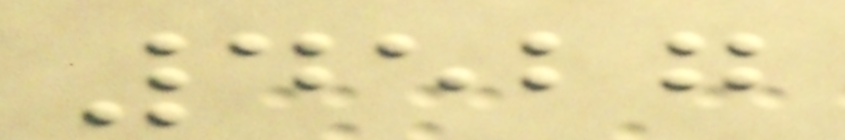4527
